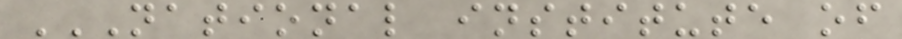NATIONAL INSTITUTE OF
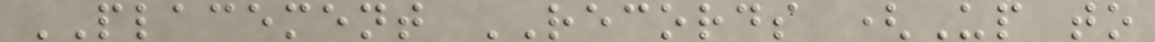PLACEMENT RECORDS (Up to
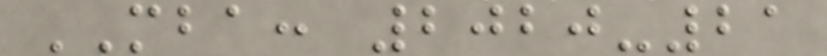MBA: 2020-21
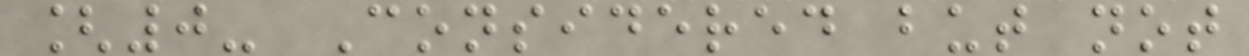[0- Considered but not
